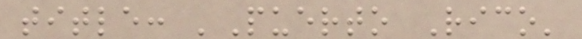title: 'Puerto Rico'
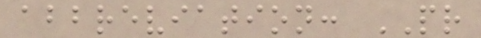abbreviation: PR
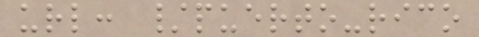url: /puerto-rico
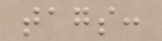tags:
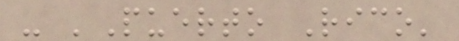- 'Puerto Rico'
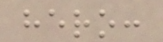hero:
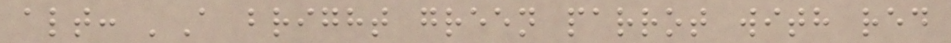alt: 'A bright green parrot with red
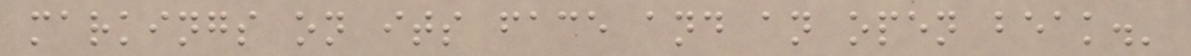markings on its face and an open beak.'
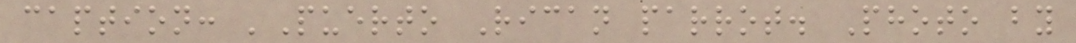caption: 'Puerto Rican parrot. Photo by
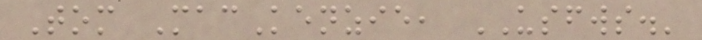Tom MacKenzie, USFWS.'
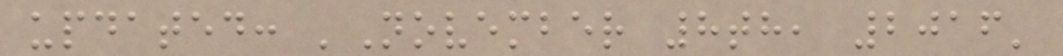updated: 'November 8th, 2016'
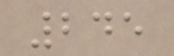245
